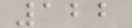122
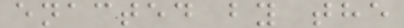enacted by the
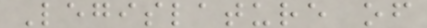Legislature of
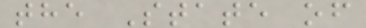the State of
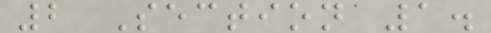2 Section 1.
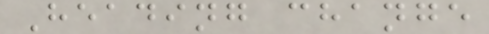Heading change
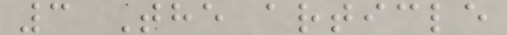3 The article
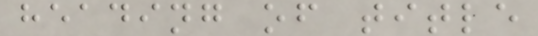heading of title
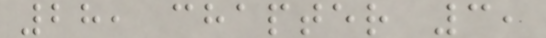28, chapter 3,
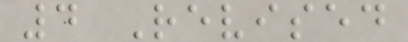4 Revised
